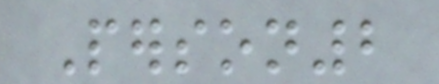Person2
